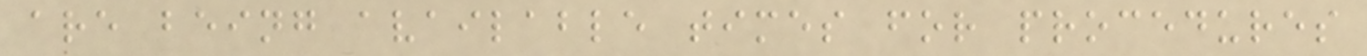are being available times for procedures
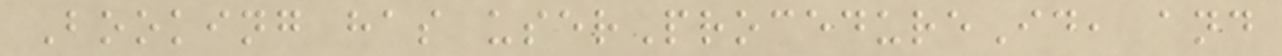Booking has userProcedureId, and
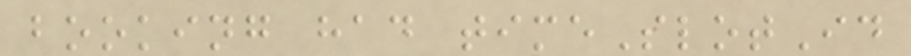booking had timeSlotId
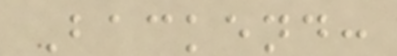Backend:
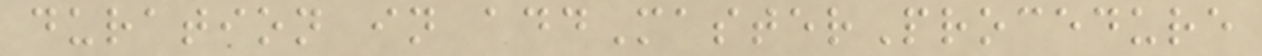duration in addMasterProcedure
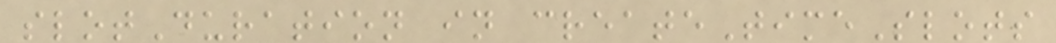slotDuration in createTimeSlots
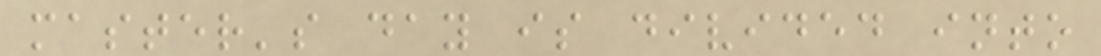master's day is divided into
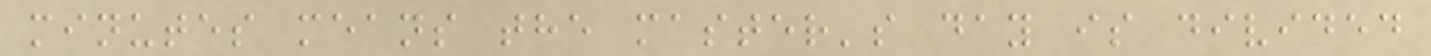minutes means the master's day is divided
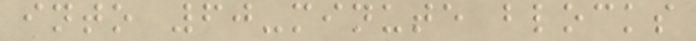into 60-minute blocks
